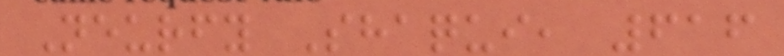Neurfy Shaqui, 616
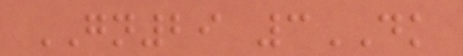GN29 3DK
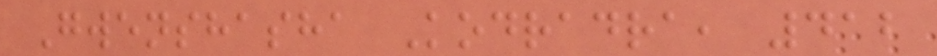Gwenshasha Kodradra, 412
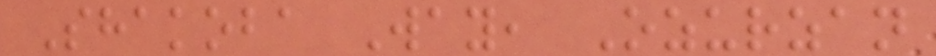Shakoba Way, Ozurzan
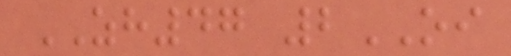ZH47 2OI
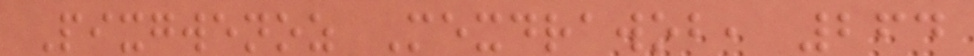Pixgwenoz Mexdrawob, 264
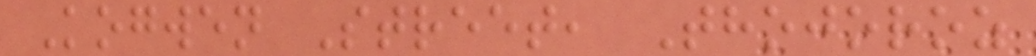Kogwen Street, Thojoroz
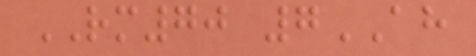RM70 7AH
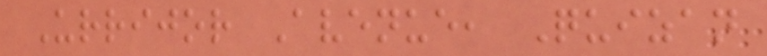Urrijor Avenue, Quizan
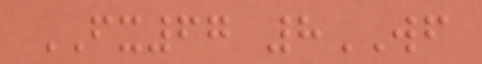FX67 8WF
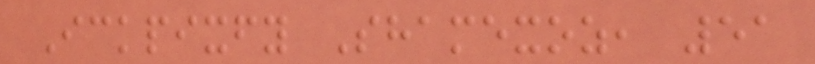Ickpixfy Shamexoz, 51
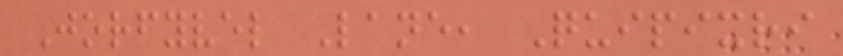Jorfyvel Lane, Quipixri
